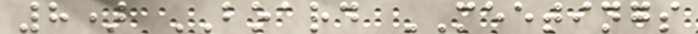8) BOARD MEETINGS
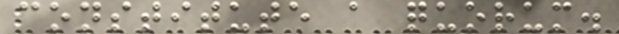constitute a quorum.
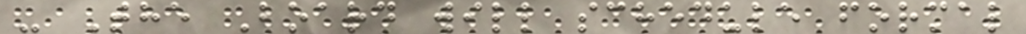- The Board will schedule formal
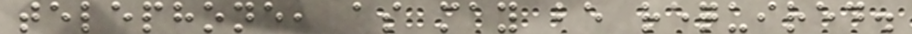telephone, as may be required.
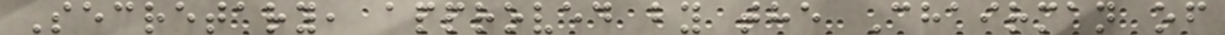Secretary, approved by the Chairman of
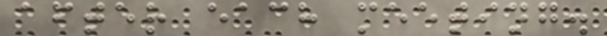after each meeting.
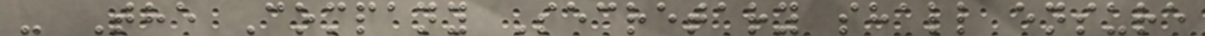- The Company Secretary shall ensure
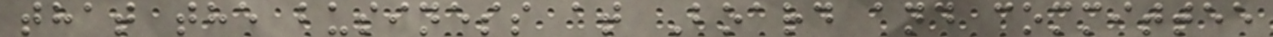that the business at Board and committee
